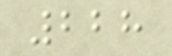228
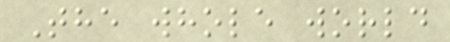The whole world
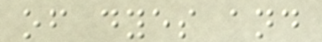of dyes and
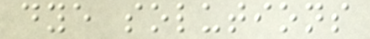dye solutions
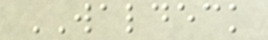WALDECK
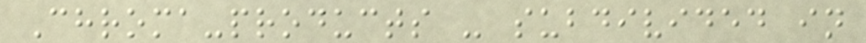Chroma-products - subdivided in
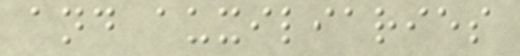and auxiliaries
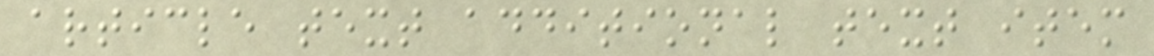article text additional text item
